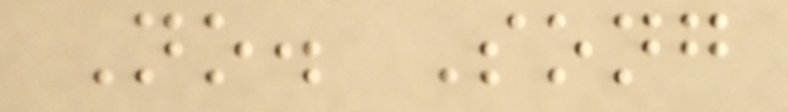No. Song
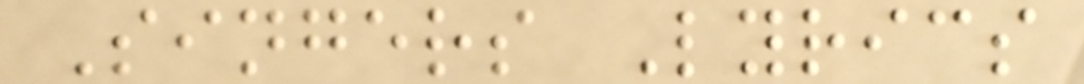Singers Lyrics
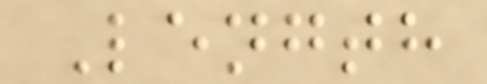Length
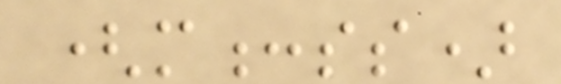(m:ss)
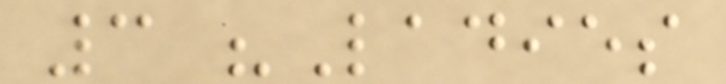3 "Ladies
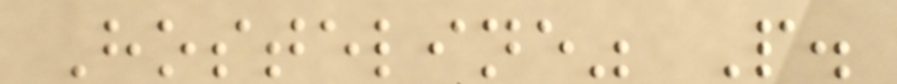Hosteline" P.
